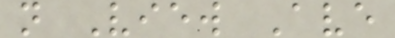n View Ave
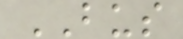BUS
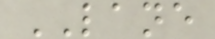LANE
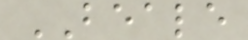BEALE
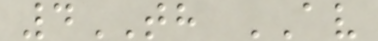4TH AV
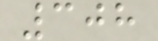308
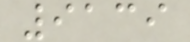9139
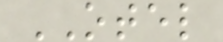OTEL
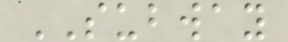SUBWAY
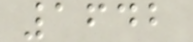1642
